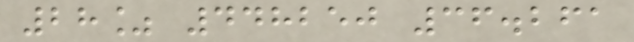28% 448250 36.261
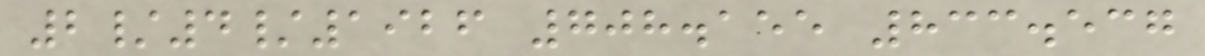2/4/1926 708.155 833.537
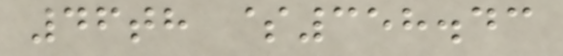46th $358.43
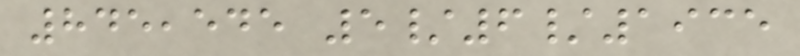845,545 5/6/1935
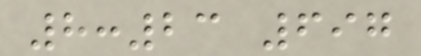8:23 697
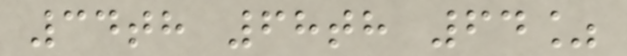34th 68th 64%
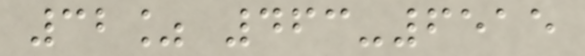32% 463-6515
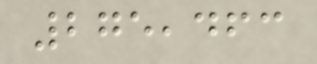275,463
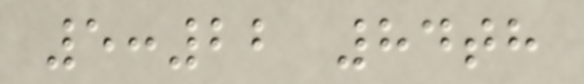5:22 84th
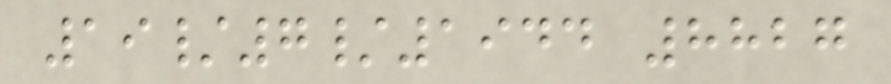19/7/1944 8827
